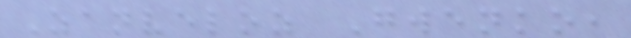Zanveloz Gwenko,
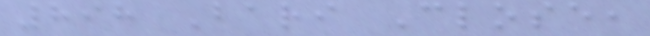898 Bari Close,
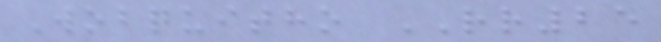Wobquitho RR25
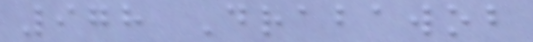978 Drabawob
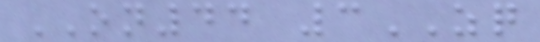ON44 3ZQ
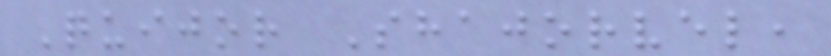Quijor Shajorvel,
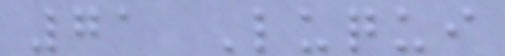71 Luqui
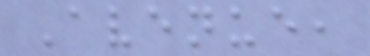Avenue,
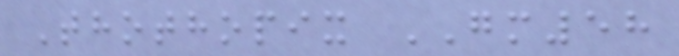Thothopix GM58
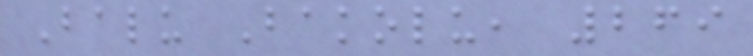Balu Bakolu, 269
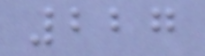227
